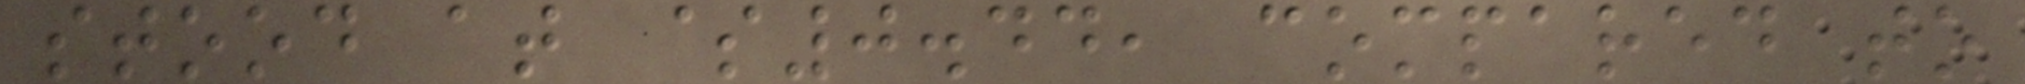stood at $0.44, compared to
